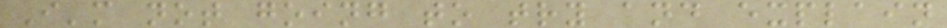I'm not going to try and explain
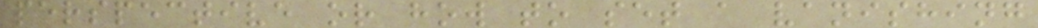perspective or how to set a vanishing
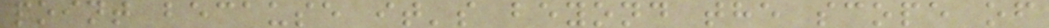point because it's beyond the scope of
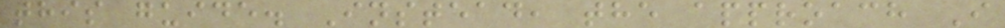this guide. Instead, the approach I
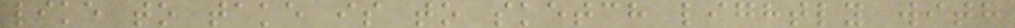like to take is to sketch lightly with
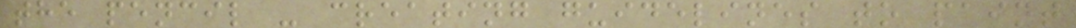the pencil - creating guidelines to paint
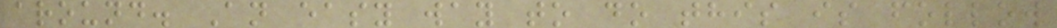around. An easy way to do this is follow
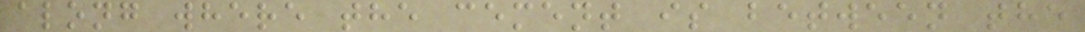along where the cement is between the
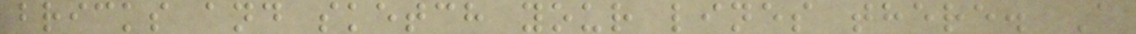bricks and sketch your lines there. A
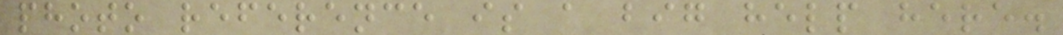photo reference is a big help here.
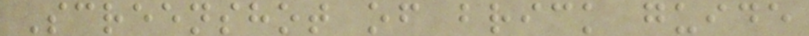Screenshot of brick guide
